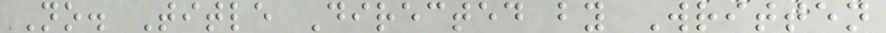No. Title Directed by Written
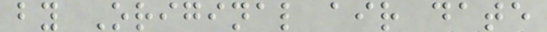by Original air date
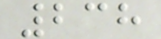238
